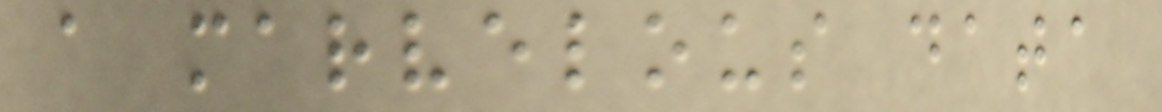a marvelous data
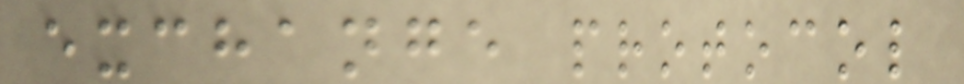exchange protocol
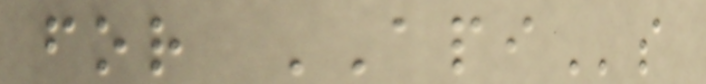for APIs
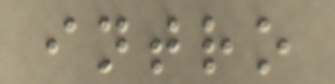intro
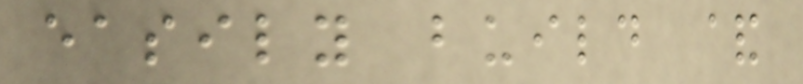easily build &
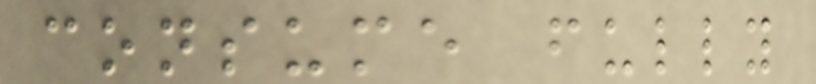consume fully
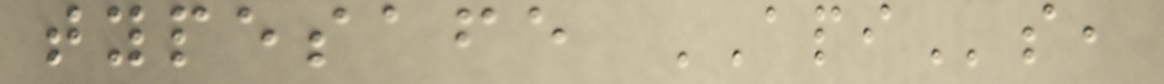typesafe APIs,
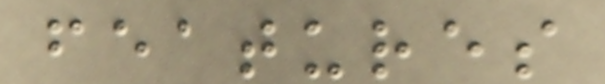features
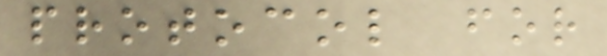protocol for
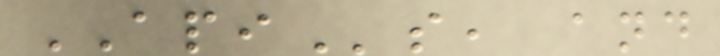APIs, and
